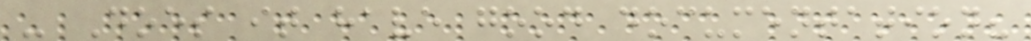- Does it have good documentation?
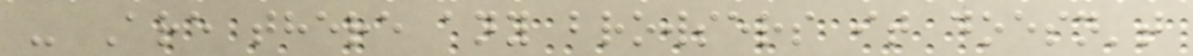- Are there any browsers it doesn't
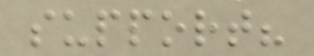support?
